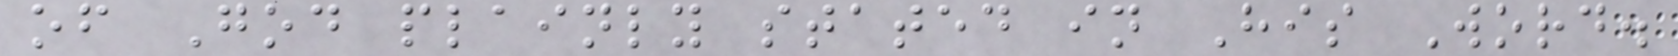of God plainly stated in His Word.
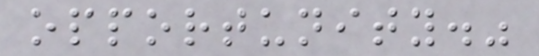opportunity."
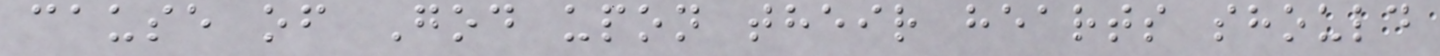cause of God upon their hearts should
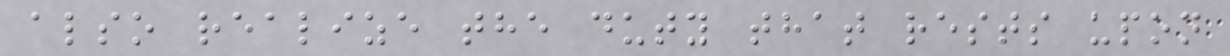also realize the duty that rests upon
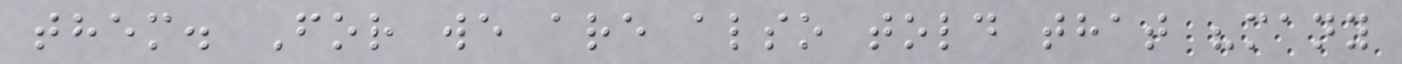them. For we are also told that "many
